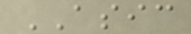ASIC
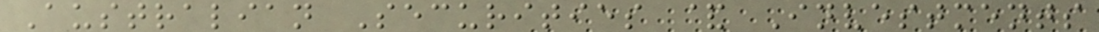Australian Securities & Investments
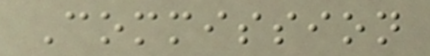Commission
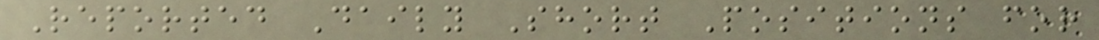Reported Daily Short Positions for
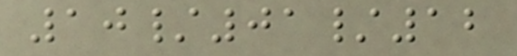10/01/12
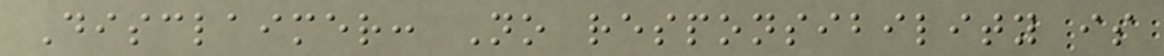Disclaimer: No responsibility is
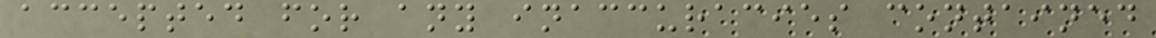accepted for any inaccuracies contained
